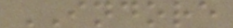INDORE
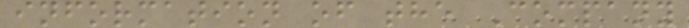information of the Company
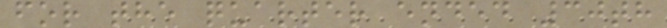for the quarter ended 30th
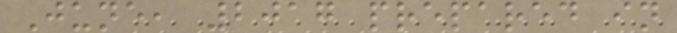June, 2017 prepared in
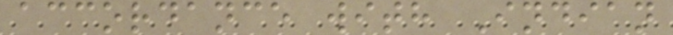accordance with Indian
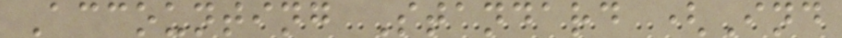Accounting Standard (Ind
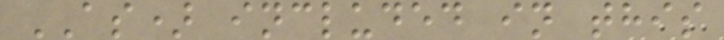AS) included in this
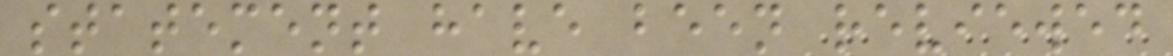statement have been reviewed
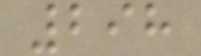298
